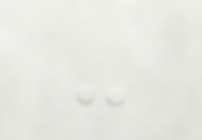-
